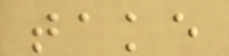take
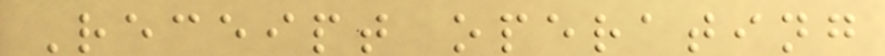Receipt operating
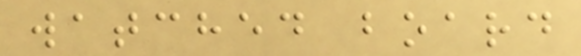watched board
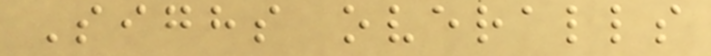Sighs overalls
